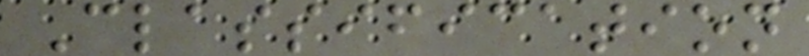Classification
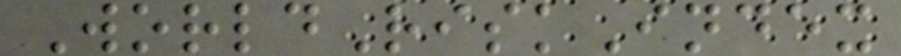WorldRiskIndex
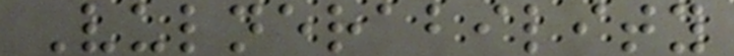Vulnerability
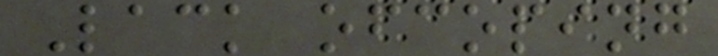Lack ofcoping
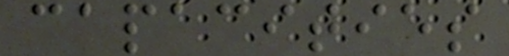capacities
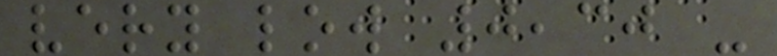very low 0,30 -
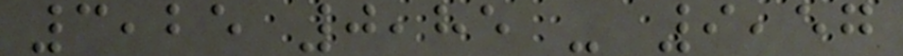3,25 0,85 - 9,57
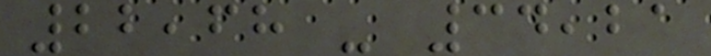22,68 - 34,21
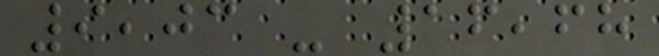9,03 - 16,68
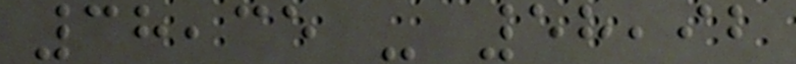38,35 - 58,92
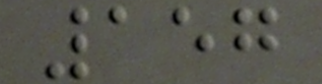157
